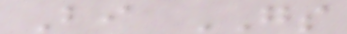Bi GS
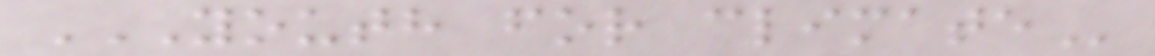YOUTH FOR CLIMATE
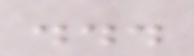...
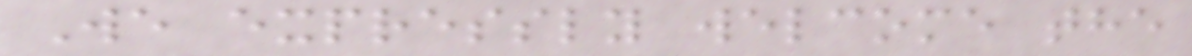We expressly welcome the
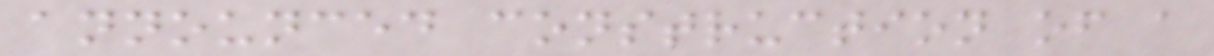announced construction of a
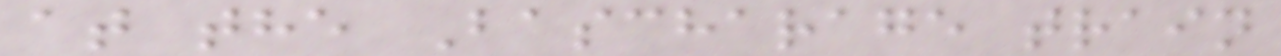at the Bascharage train
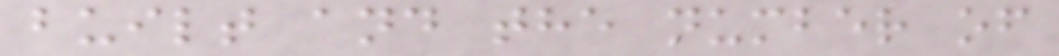built and the number of
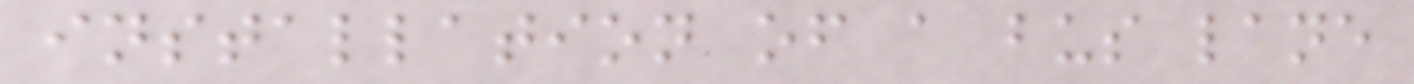installation of a bus lane
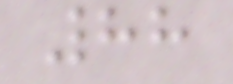88
